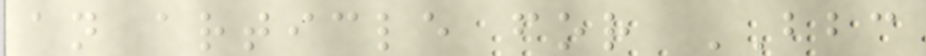an article for BBC
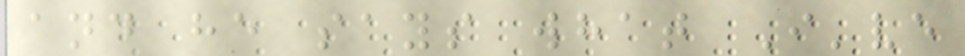and he says what I've
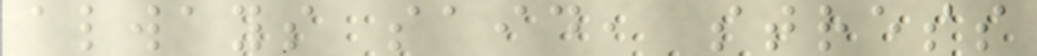always said, stress
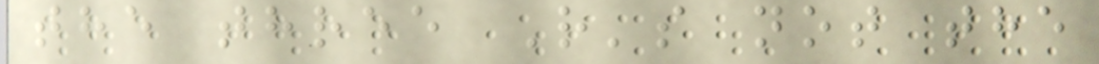the three R's not the
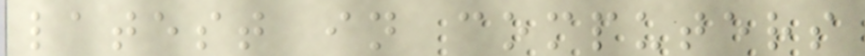latest in computers
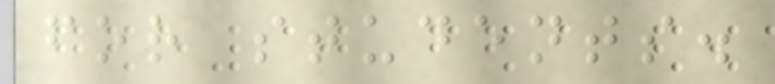for students.
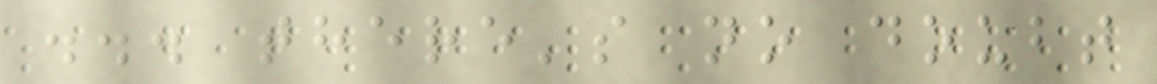... there's no doubt
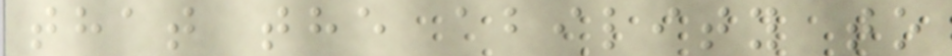that the ability to
